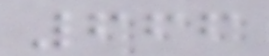666
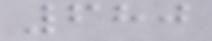680
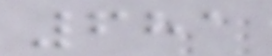681
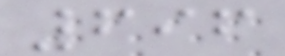696
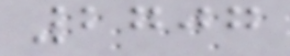2707
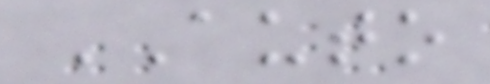AUTO
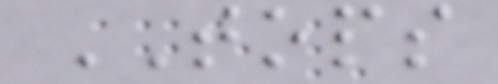TOPS
